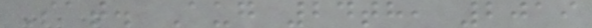Sat. Aug 24th, 2019
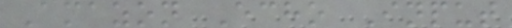Amazon Echo Input
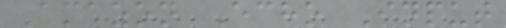Amazon Echo Input
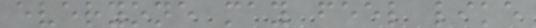everyone may feel like
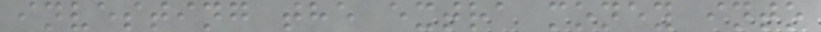investing the extra money into
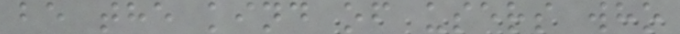be the kind of users who
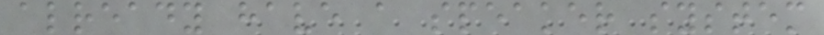already have a speaker system
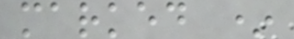marked *
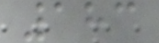183
